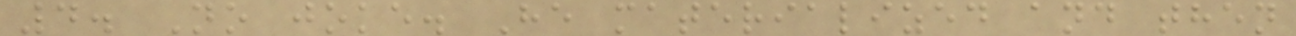4. No joke. He materialized and then
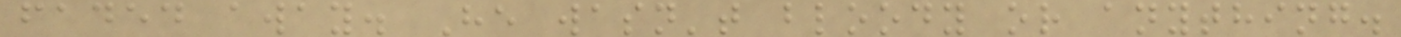faded away. He wasn't bloody or anything.
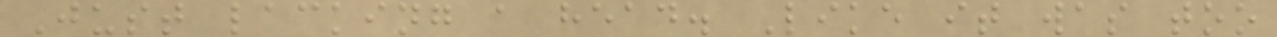Just lacking a head. Like it was too
